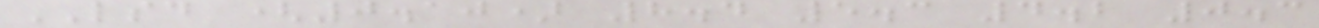LSD (0.10) 8.4 5.3 4.2 0.3
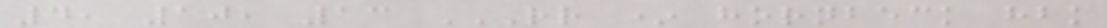4, 10, 13 RR * HORNBECK HBK
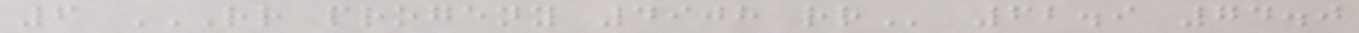6 RR PROGENY 4908 RR 62.9 74.0
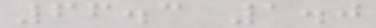66.3 1.0
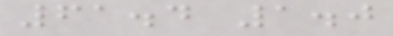61.4 1.0
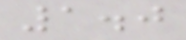1.0
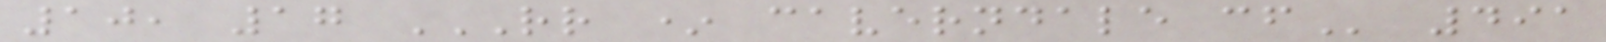10, 17 RR * CAVERNDALE CF 491
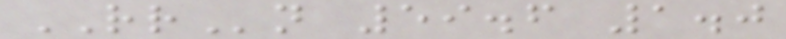RRn 59.6 1.0
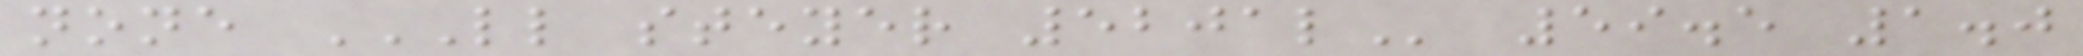none LL STEYER 5201L 59.5 1.0
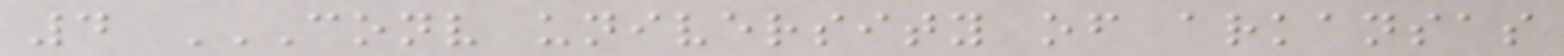4 CONV UNIVERSITY OF ARKANSAS
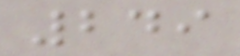249
